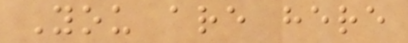You are here
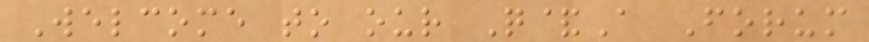Welcome to our Q&A Forum
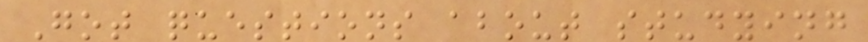Got questions about studying
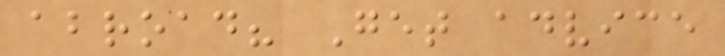abroad? Get advice
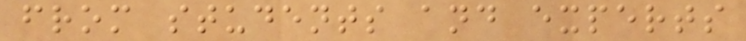from students and experts
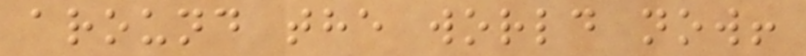around the world now!
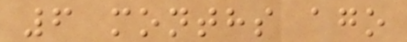6 months ago
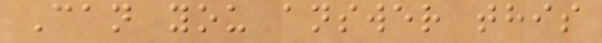Can you answer this
